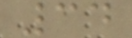34
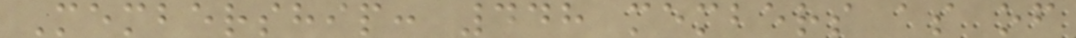Membership: 448 members as of
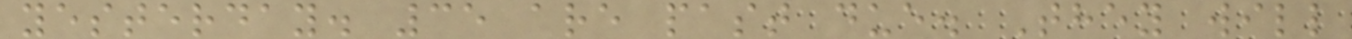yesterday. 35 are past due. They will
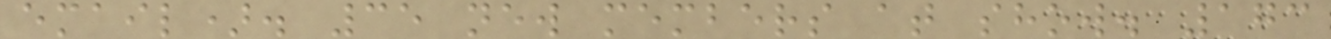email). 35 new members at show. 173
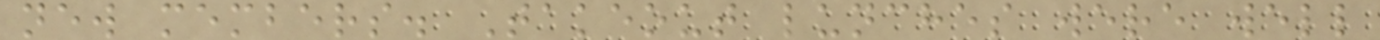new members. Takeout lunches were well
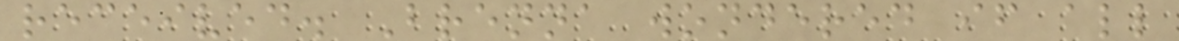received. Brenna wondered if all
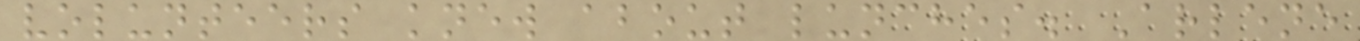volunteers knew about lunches. Arlene
